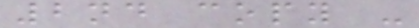2nd copy -
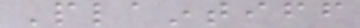Plaintiff
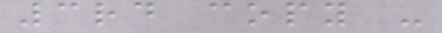3rd copy -
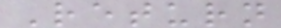Return
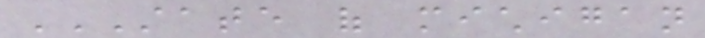STATE OF MICHIGAN
